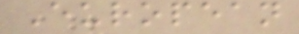European
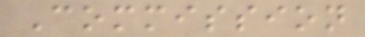Commission
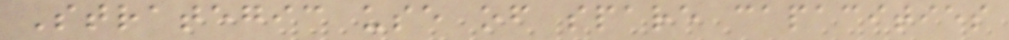Strategic use of spare capacities
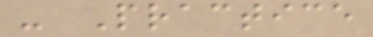- Practice
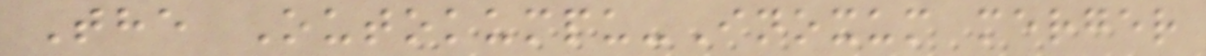The Outokumpu-Inoxum merger
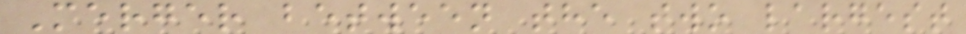Merger between the two largest
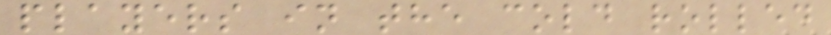players in the cold rolled
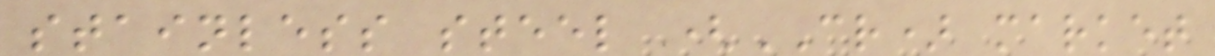stainless steel (CR) market
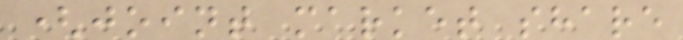(joint market share
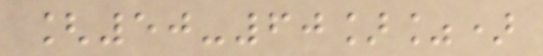[50-60]%)
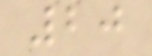20
